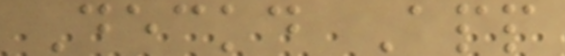Deckd App
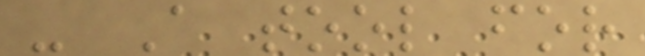- A tool for
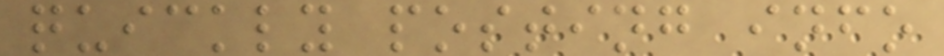quickly posting info
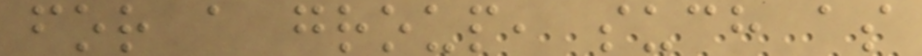for a group, such as
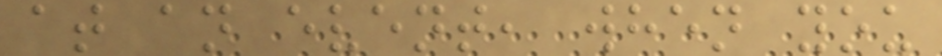at an event, when you
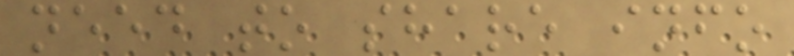need to share info
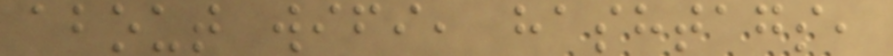about wifi, hashtags,
